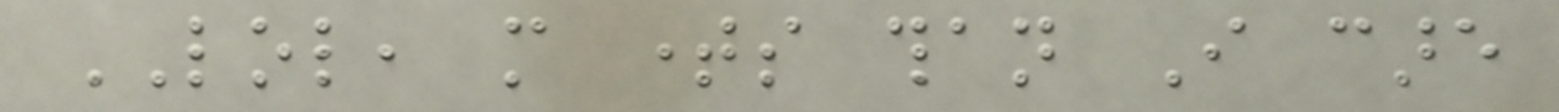LOL, more times than I care
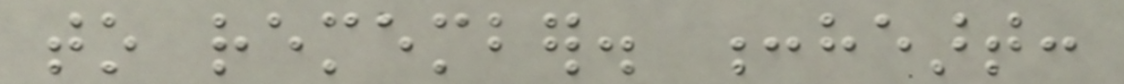to remember. :heart:
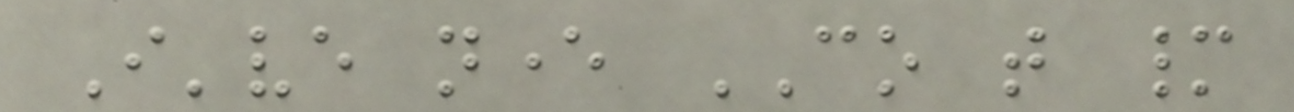I've never CO that many
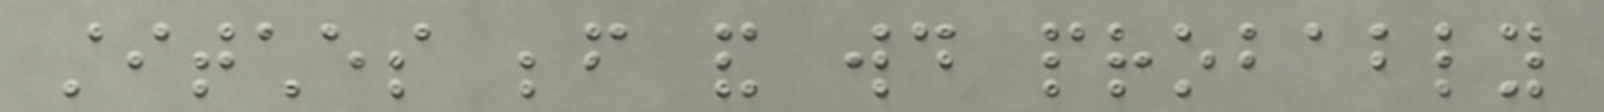stitches before and would probably
